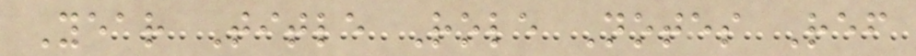Year Title Role Notes Ref
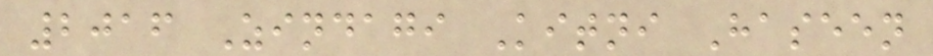2016 Zindagi Kitni Haseen
